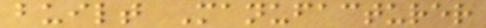built Manufacturer
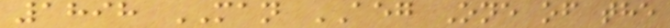1898 MAN AEG One of the
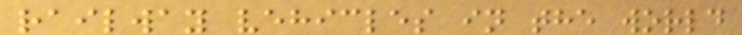railway vehicles in the world
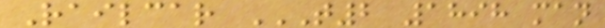Railcar T2 1898 MAN
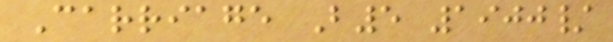Carriage B5 1900/
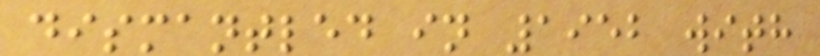dismantled in 1952 with
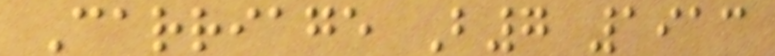Carriage B7 1913
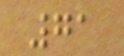71
